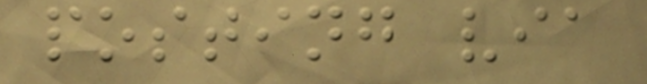posting via
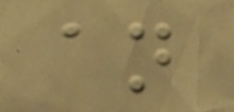an
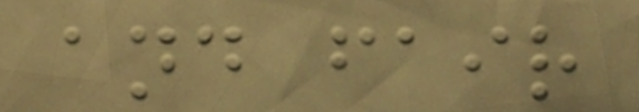and fair
